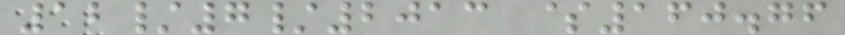12/7/2013 $160.76
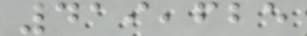419,625
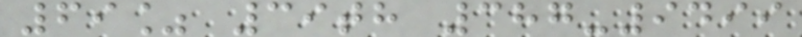69% 39th 387-9499
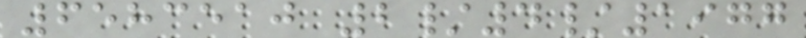6583510 2/4/1977
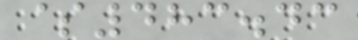$483.43
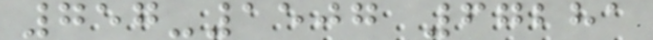757-1507 67281
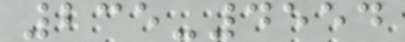235-4554
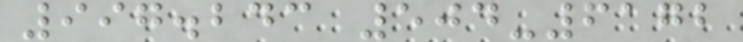997.243 504-6172
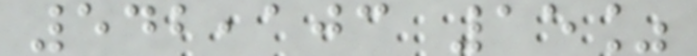542,103 15%
